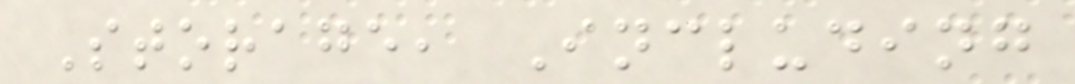Storage, Including
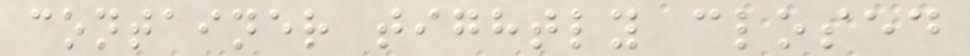container tightly closed
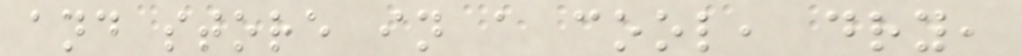and store in a cool, dry,
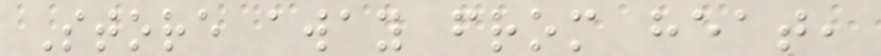Store away from heat,
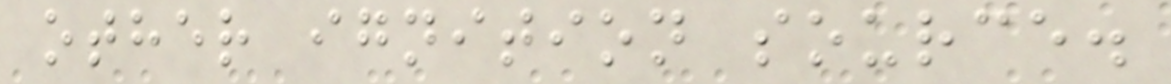other ignition source.
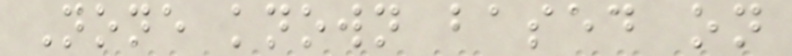None known based on
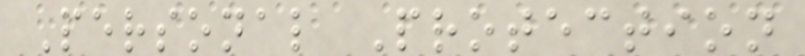Personal Protection
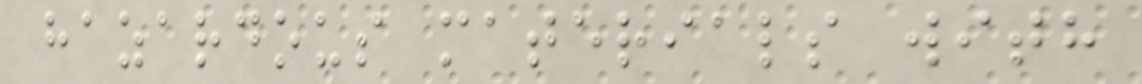hazardous materials with
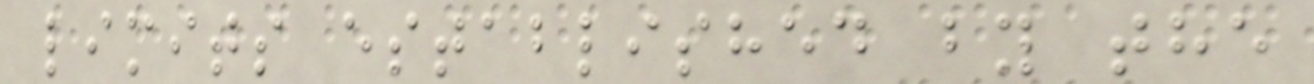limits established by the
